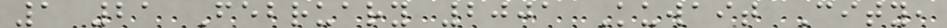1 21 February 2001 Kuwait City,
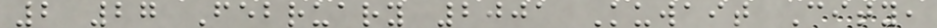2 27 February 2001 Kuwait City,
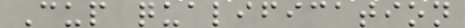Cup qualification
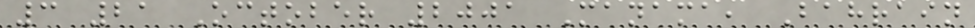3 21 October 2001 Manama, Bahrain
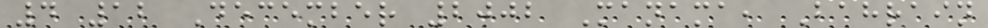4 12 December 2002 Manama, Bahrain
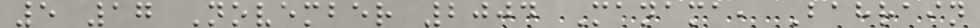5 17 November 2004 Manama, Bahrain
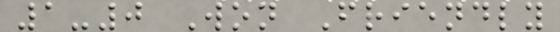1-0 Won Friendly
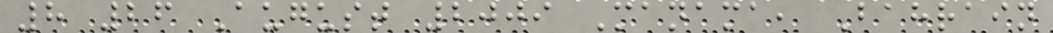8 26 August 2009 Manama, Bahrain
